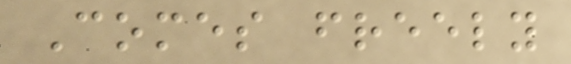Comes freely
